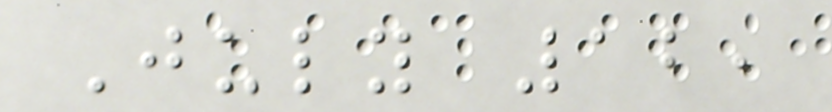July 12,
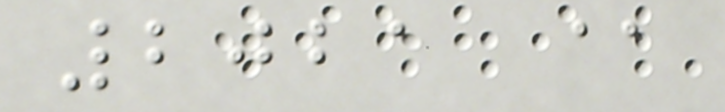2021 @
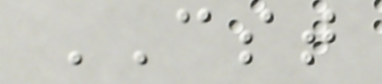CST
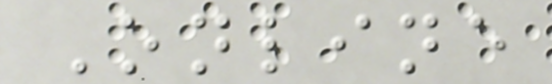Online
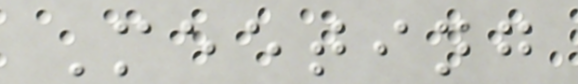Meeting
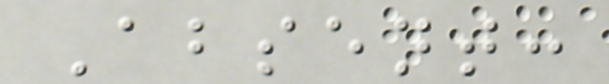Absent:
